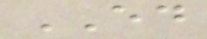ED
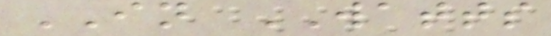IN WATTS
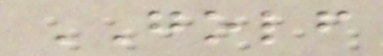GOLF
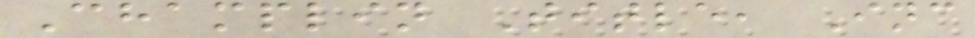Champlin Title, Inc
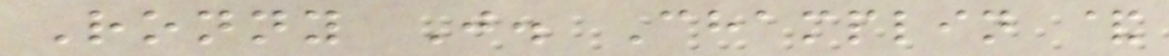Ronny J. Champlin &
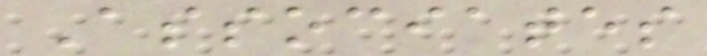Associates
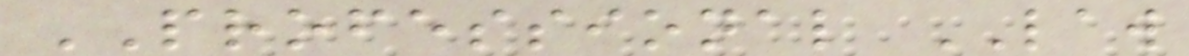PROFESSIONAL LAW
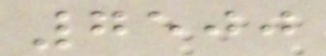7500
